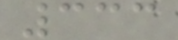333
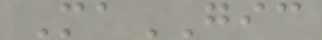MaGIC
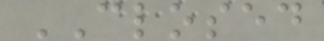CLOSED
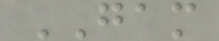GAM
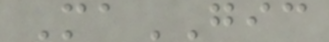MaGIC
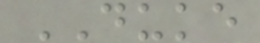DUKE
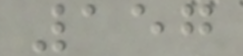157
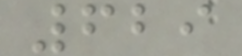629
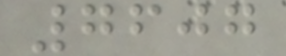7607
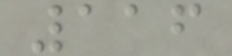116
